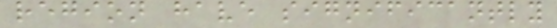region have significantly
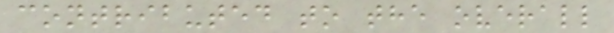contributed to the overall
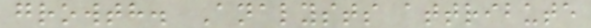growth. Analysts attribute
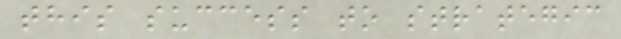this success to strategic
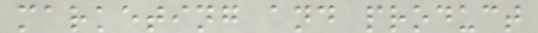marketing and product
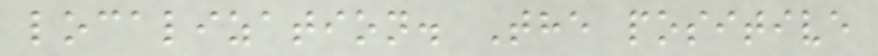localization. The positive
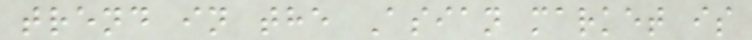trend in the Asian market is
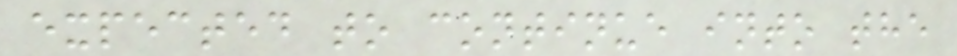expected to continue into the
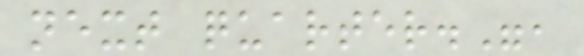next quarter.",
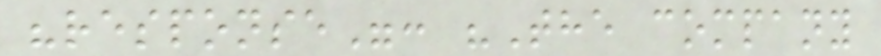"response": "The company
